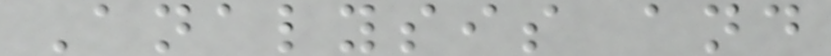Analysis and
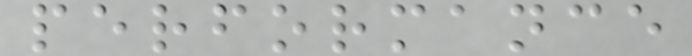performance
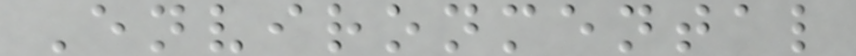Environmental
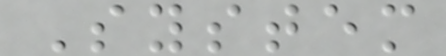System
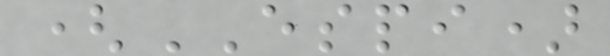(ESPI)
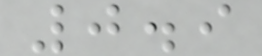0.9
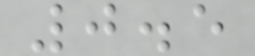0.5
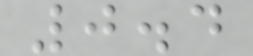0.4
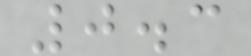0.3
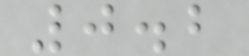0.2
